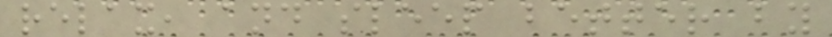relax, and sleep better by
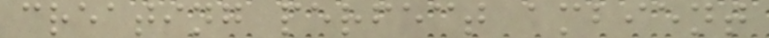creating perfect ambient
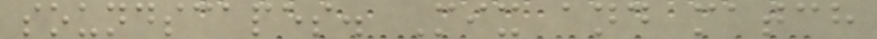soundscapes. Mix and match
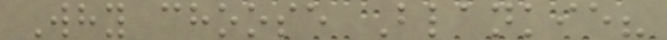Why choose Blankie?
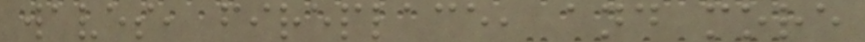waves, fireplace, and more
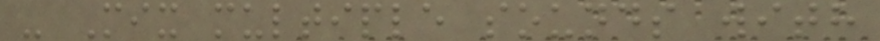- Mix multiple sounds with
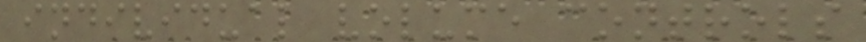individual volume controls
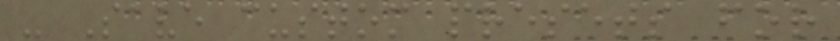- Save custom presets for
